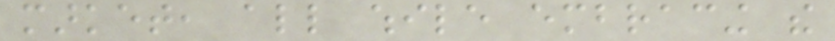market, all while embracing the
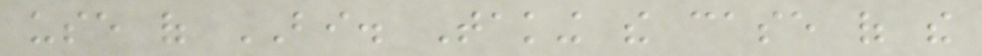use of BI. Taking the case of the
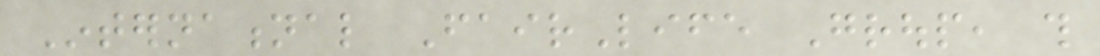International FairLife Group, this
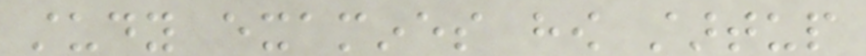study examines how startup
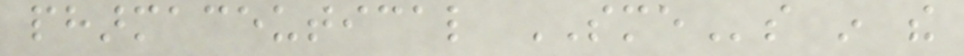pharmaceutical SMEs in the
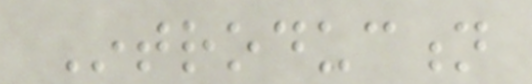Introduction
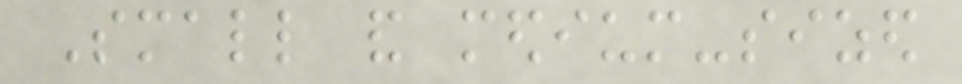Small and medium-sized
